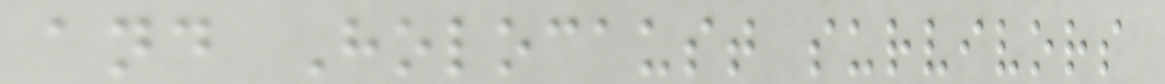and Holocaust survivors
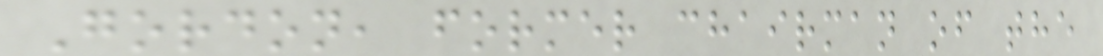Gordon, former chairman of the
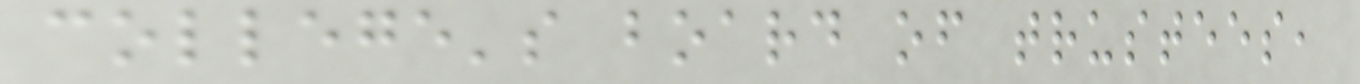college's board of trustees,
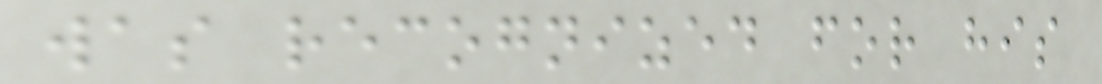was recognized for his
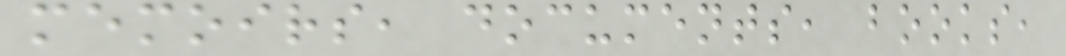memoirs, documents, books,
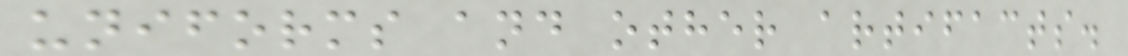uniforms and other artifacts.
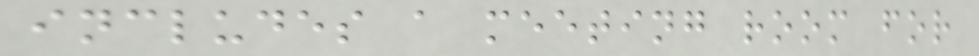includes a meeting room for
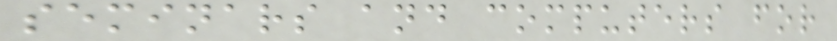seminars and computers for
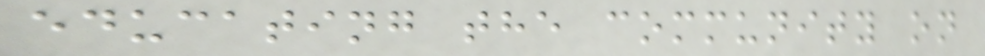educating the community on
